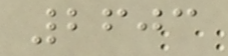2603
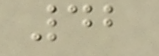42
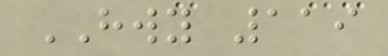HWY 119
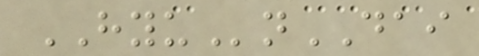HYUnDAI
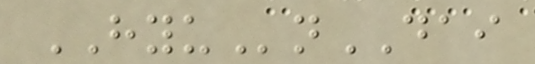HYUnDAI
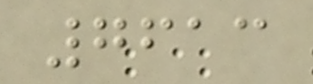7613
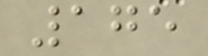175
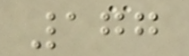177
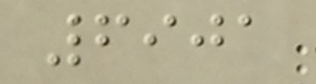6901
